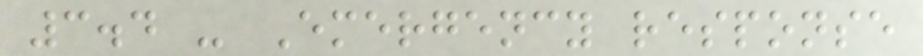3.4 - Emergency response
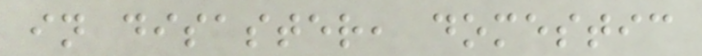in disaster, domestic
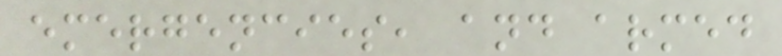emergencies, and armed
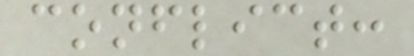conflict:
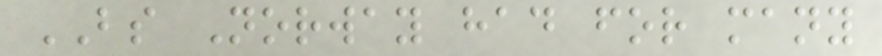BS Norway had for many
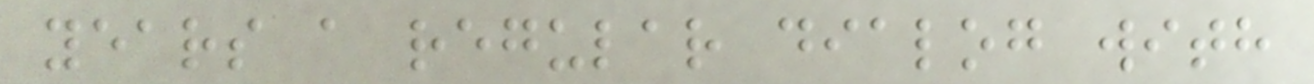years a regular dialog with
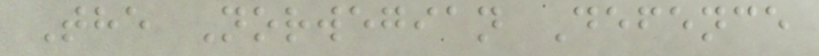The Norwegian Defence
